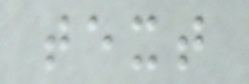text
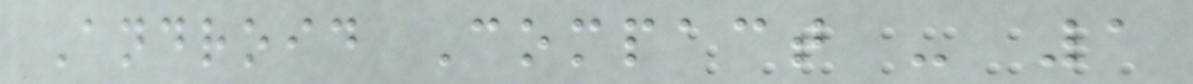Android Compact - 1
